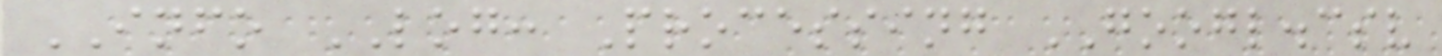INFO LOG: Processing GOOGL.csv
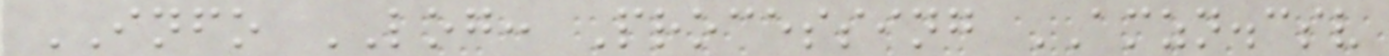INFO LOG: Processing AMZN.csv
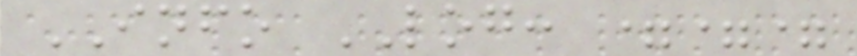INFO LOG: ===
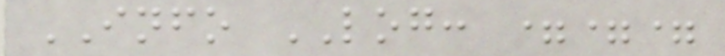INFO LOG: ===
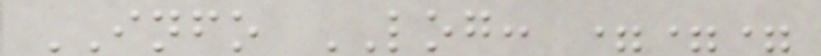INFO LOG: ===
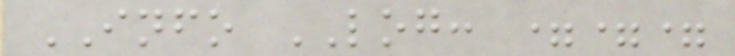INFO LOG: ===
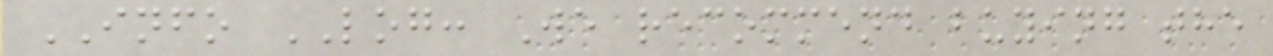INFO LOG: We recommend buying the
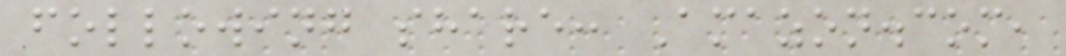following share: Amazon.com,
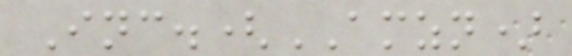Inc.(AMZN)
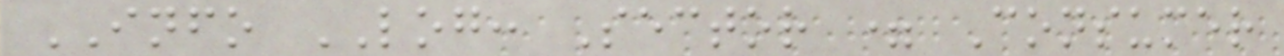INFO LOG: Sector = Consumer
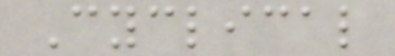Cyclical
